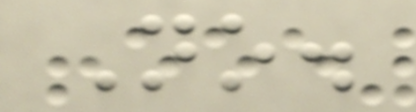No.
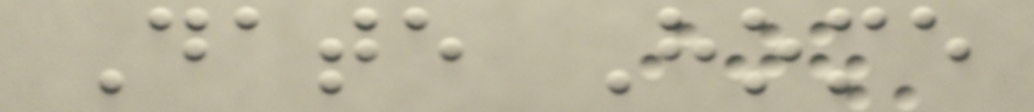Date Home
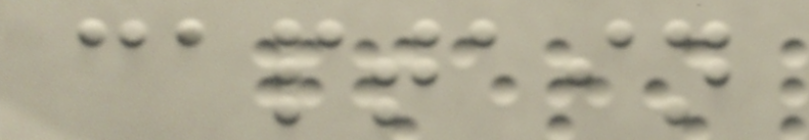captain
